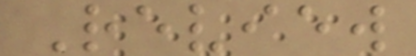Review
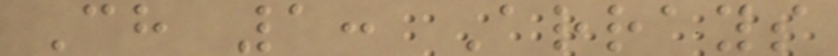Ch 1: Arrays
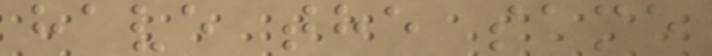have the same
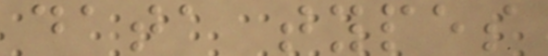data types
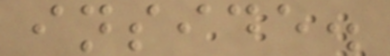inside.
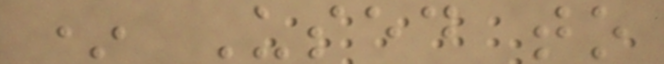* Used to
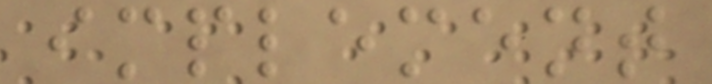implement
